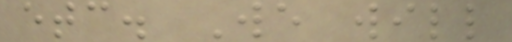etc. We will
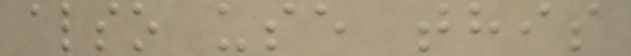also use this
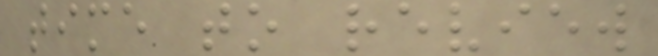time to review
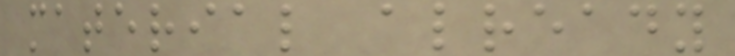material already
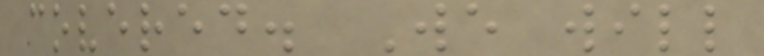covered. We will
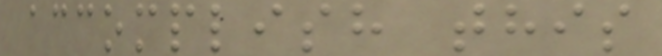accomplish this
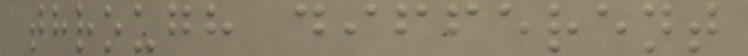through different
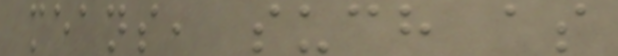means, such as
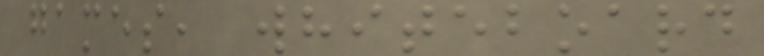games, whiteboard
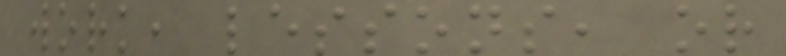work, lessons, or
